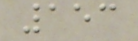153
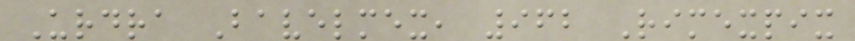Urdra Bavelmex, 962 Rimexpix
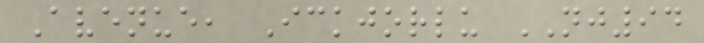Avenue, Ickjorlu NJ94
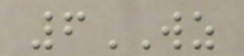6WZ
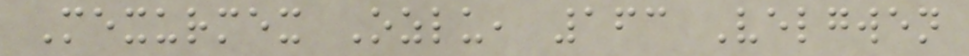Mexurmex Ozlu, 163 Velgwen
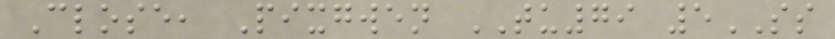Close, Pixgwen TU79 5SS
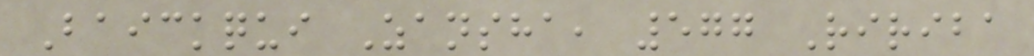Baickqui Zansha, 577 Ririba
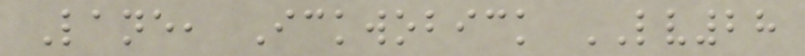Lane, Ickwobick LV28
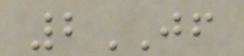2JF
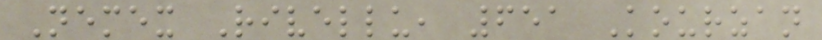Nemex Rivellu, 651 Kourzan
